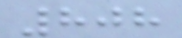808
